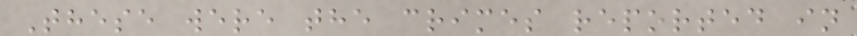These were the crimes reported in
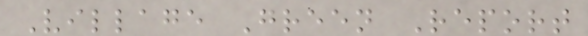Village Green Report
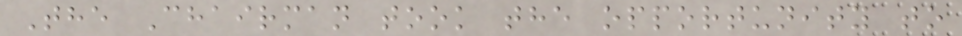The Chairman took the opportunity to
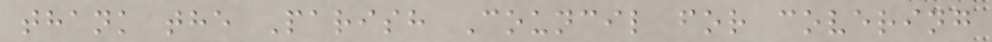thank the Parish Council for covering
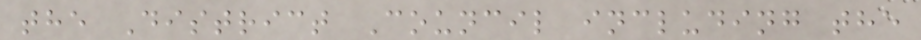the District Council including the
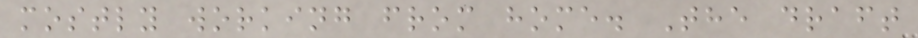mostly working from home. The draft
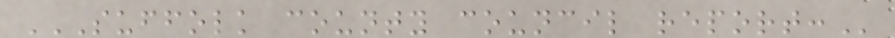SUFFOLK COUNTY COUNCIL REPORT:
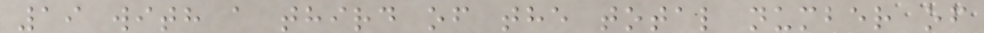19 with a third of the total number of
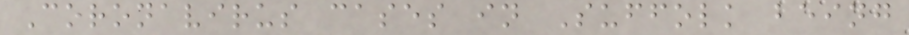Coronavirus cases in Suffolk being
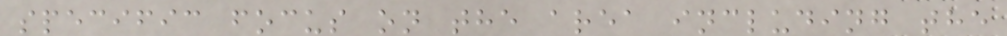specific focus on the area including the
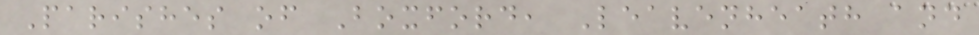Parishes of Boxford, Leavenheath and
